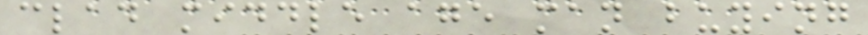clad middle age man buying
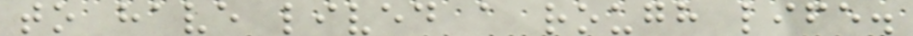to have lived a rough life.
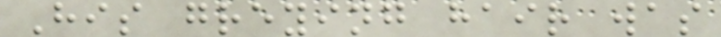His greying hair was
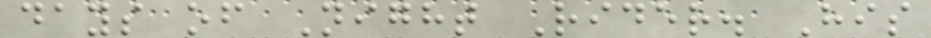days of Night Rider. His
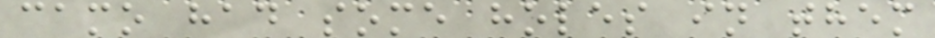camo had some holes in them
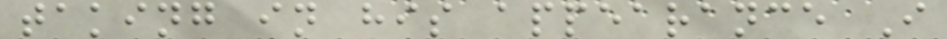taking in his appearance I
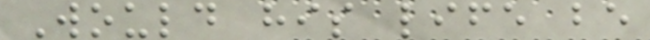Would his life be
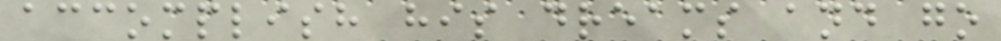accomplish his dreams and go
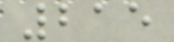215
